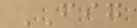FIG
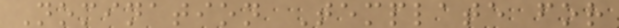Nomination Template for
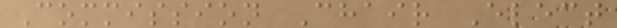Commission Chair Elect
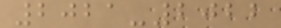2021-2022
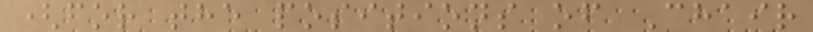(for the positions of Chair
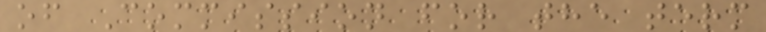of Commission for the term
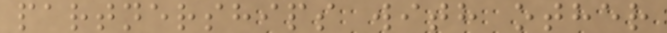partnerships with other
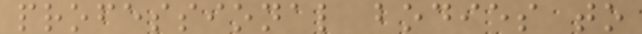professional bodies to
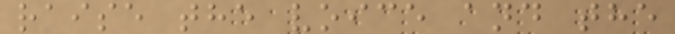raise the voice and the
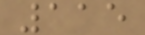115
